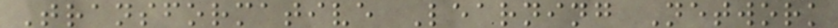Transformative Learning Network
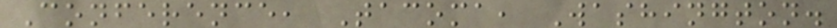Conference, Tacoma, Washington.
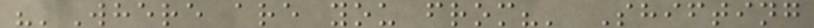"'Where are you from?' Shifting
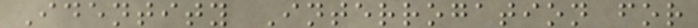Identity Interrogation for
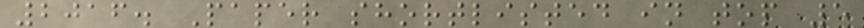2016. Paper shortlisted in top 5
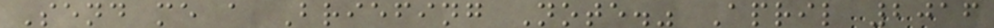Send me a Briefing Note." April 2016
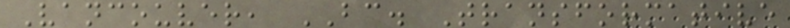Vancouver, BC. Transformative
